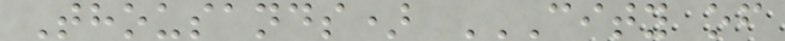Thousands) CITY OF
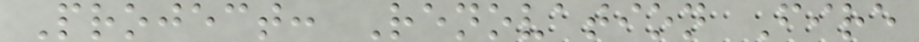Project: Renovation Fire
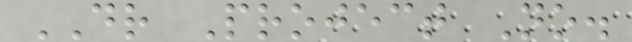DR Project No.
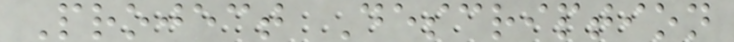Project Description
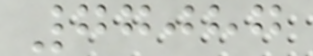77087
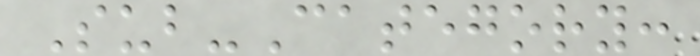Sub-Category:
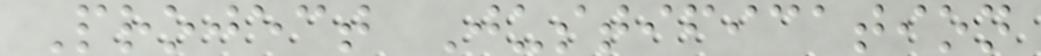Project Justification
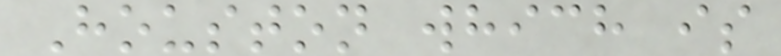Houston which is
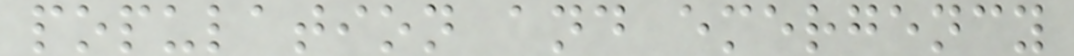population and emergency
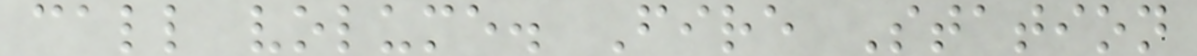call volume. Fire Station
